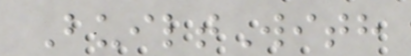BuiltWith
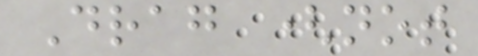Drag (not
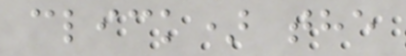click) the
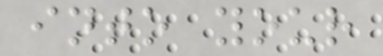into your
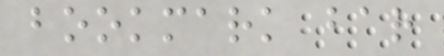bookmark bar
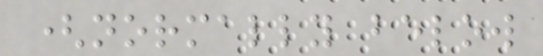(normally below
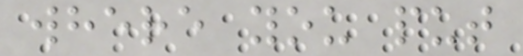where you put
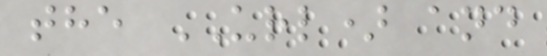the URL) and
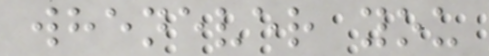whenever you
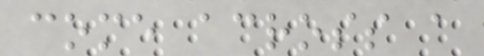come across a
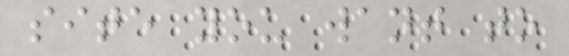site you want to
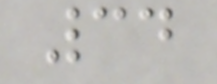34
